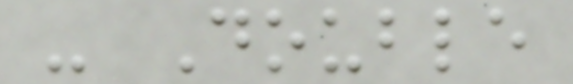- Double
